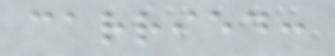carried:
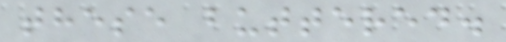these buttered.
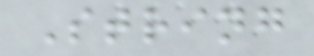String
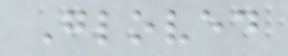Gloved
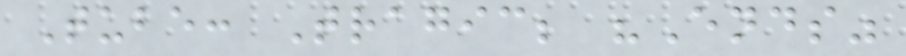Tube: Tragic; "Ends"
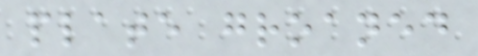plate groaned
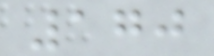170
